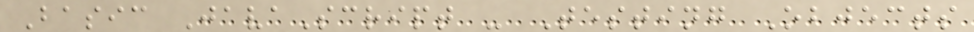Basic JavaScript - Testing Objects
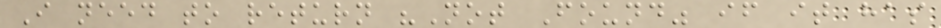I need to return "Not Found" if it has
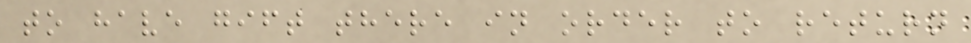to have gift there in order to return
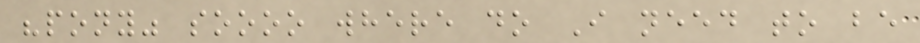"pony" soooo where do I need to be
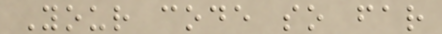Your code so far
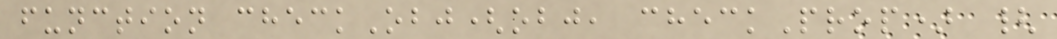function checkObj(obj, checkProp) {
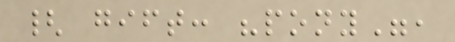{ gift: "pony",
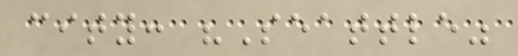city: "Seattle"
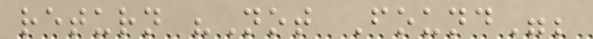return "Not Found";
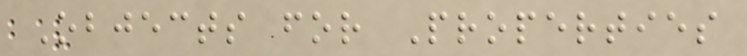Objects for Properties
